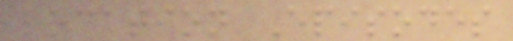location Episodes
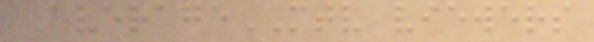AverageMTV viewers
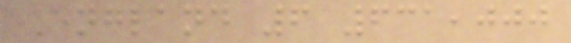England 6 631,000
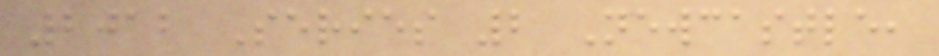2012 Series 2 Newcastle,
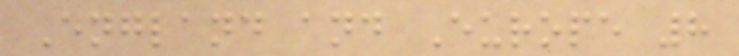England and Europe 8
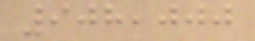908,000
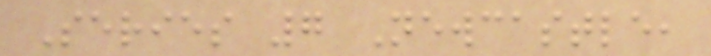Series 7 Newcastle,
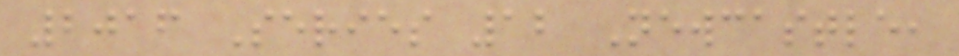2016 Series 12 Newcastle,
